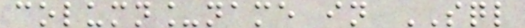column_name in SQL
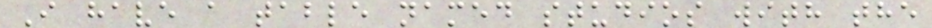I have a table named studios with the
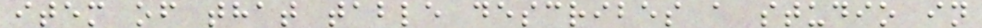item of that table describes a studio in
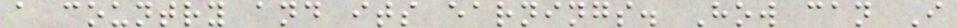a country and its earnings. How can I
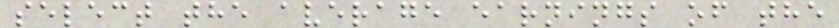select the average earnings of the
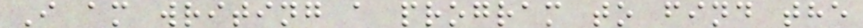I am writing a program to find the
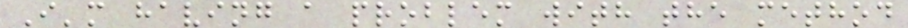I'm having a problem with the method
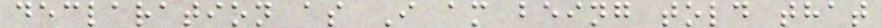declaration as I am being told that
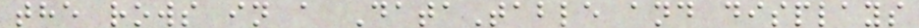the rows in a DataTable and displays
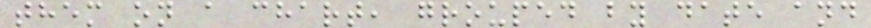them on a chart, grouped by date and
